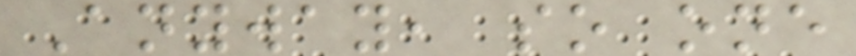Anyway, so one
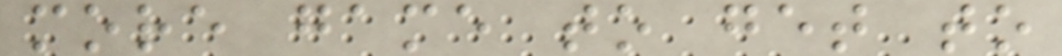more game to get to
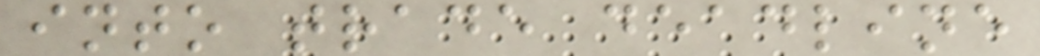into trade deadline
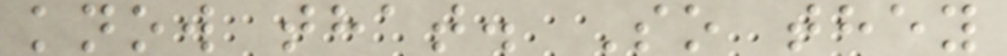know that. So they
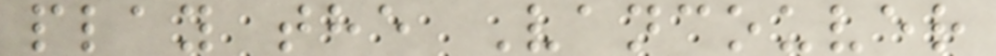play the Vancouver
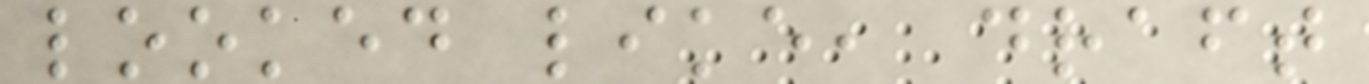looked like, draft
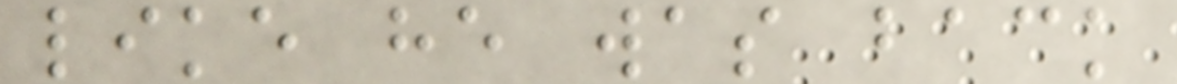like he was back
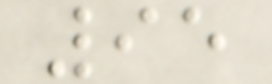95
